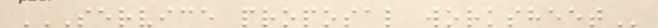SERVICE PROPOSAL WORKSHEET
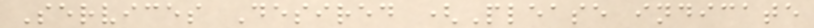Services Desired (Please indicate
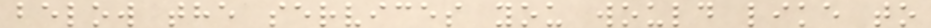below the services you would like to
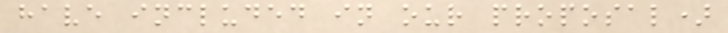have included in our proposal)
